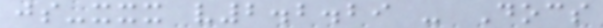js-xxx v2.2.29 - Docs
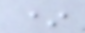*
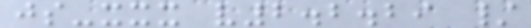js-xxx v2.2.29 /
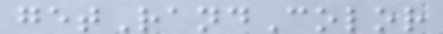getRandColor
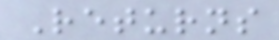Returns
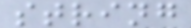string
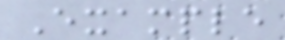Example
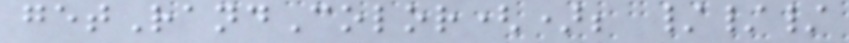getRandColor(); ///
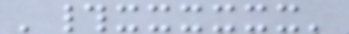'#xxxxxx'
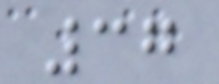37
